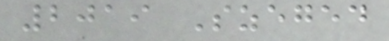2019 Szeged
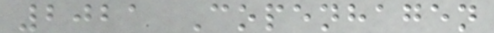2021 Copenhagen
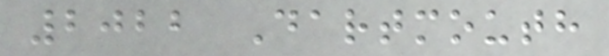2022 Dartmouth
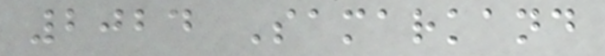2024 Samarkand
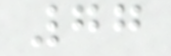77
